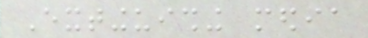Extinguishing media
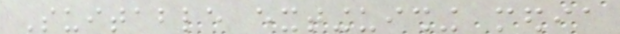Suitable extinguishing media
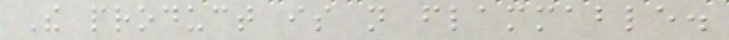The product is not flammable.
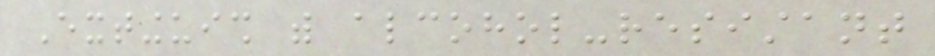Extinguish with alcohol-resistant
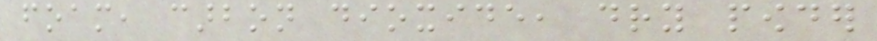foam, carbon dioxide, dry powder
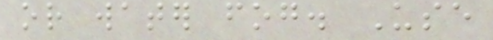or water fog. Use
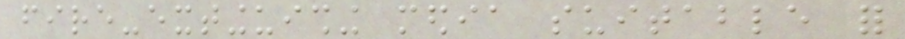fire-extinguishing media suitable for
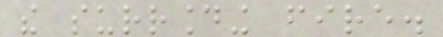the surrounding fire.
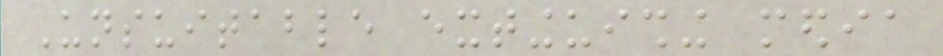Unsuitable extinguishing media
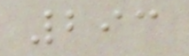293
